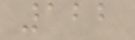122
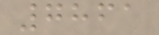7861
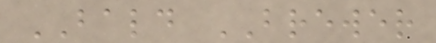BALD BREWER
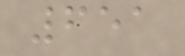651
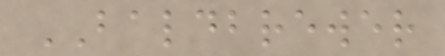BALDBREWER
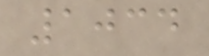1034
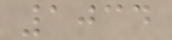1034
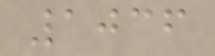1036
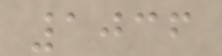1036
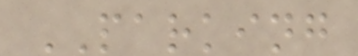PARKING
